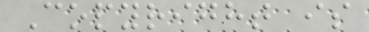Copyright is
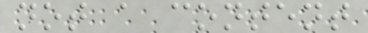not a content
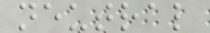neutral
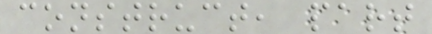construct, part
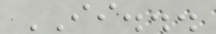II...
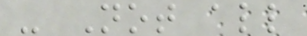- Not all
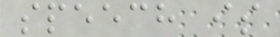speech is
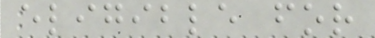eligible for
